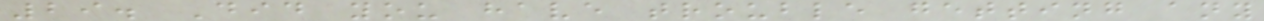29. Did you have trouble getting any
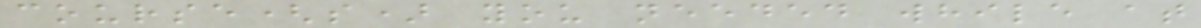course(s) you needed while at
